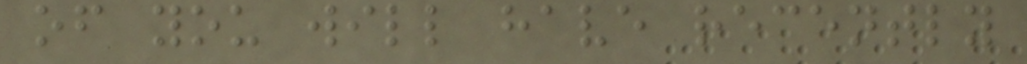of you will have recently
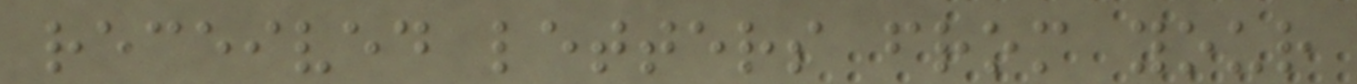received letters from your
